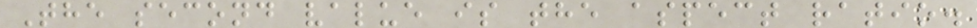The second value is the aspect ratio.
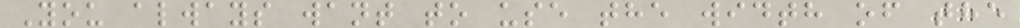You always want to use the width of the
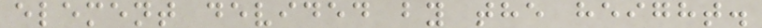element devided by the height.
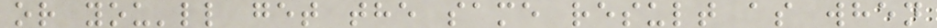or you'll get the same result as when
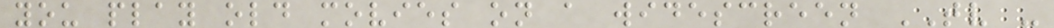you play old movies on a widescreen TV -
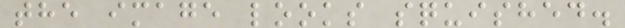the image looks squished.
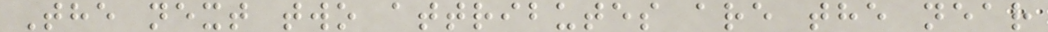The next two attributes are the near
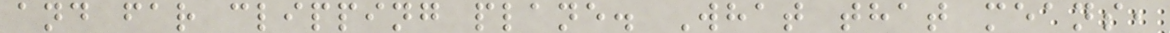and far clipping plane. What that means,
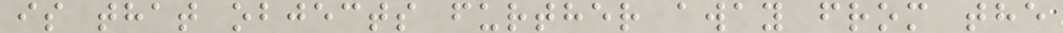is that objects further away from the
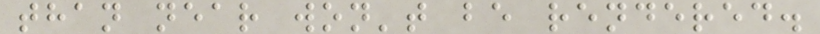than near won't be rendered.
